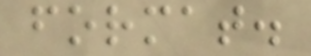format.
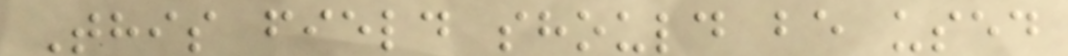This field should be used
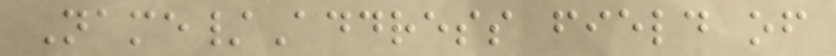Name/Address field of
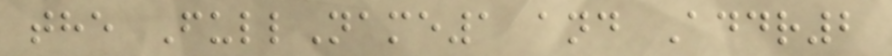the FullName1 and Addr2
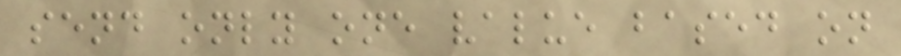send only one value based on
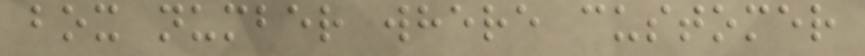box number where customer
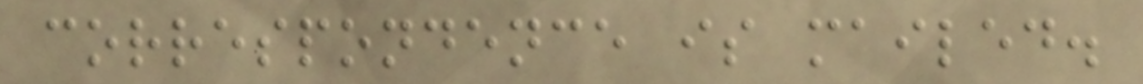correspondence is mailed.
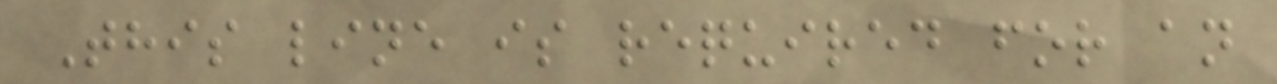This line is required for an
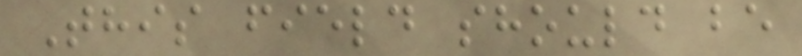This field should be
